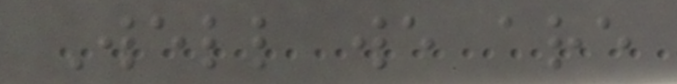Well we are
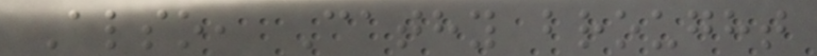Also, Cathy brought
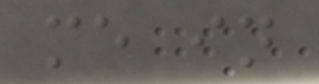me in
